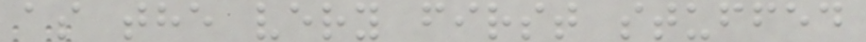as the very first stuffed
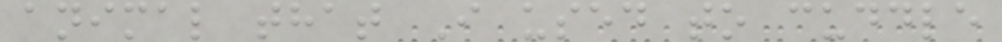animal that I used to cuddle
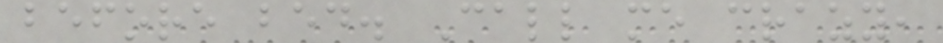before bed. Call me crazy,
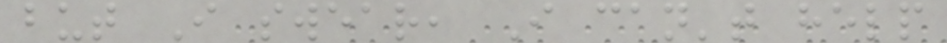but I swear, I can't help
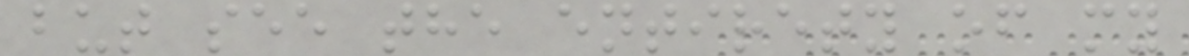but see the entirety of my
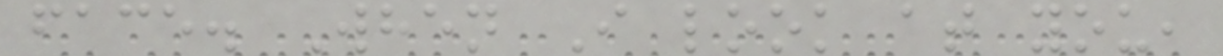face. When I look at you,
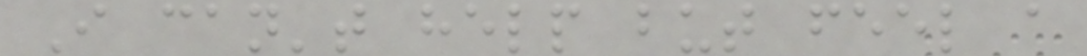I can't help but feel a
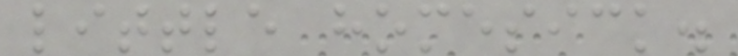little homesick.
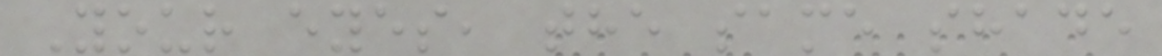Your eyes, the same shade
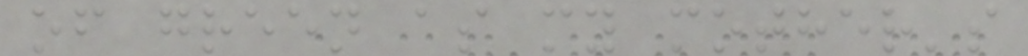of green as my mother's
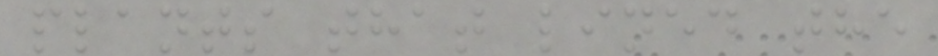plants that lined the
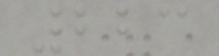223
